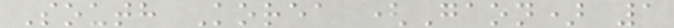South Korea (Gaon) 1
